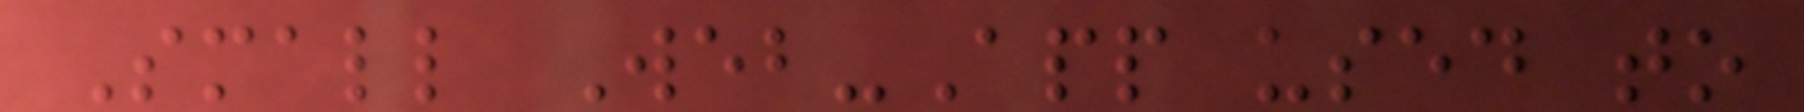Small Web-App used to
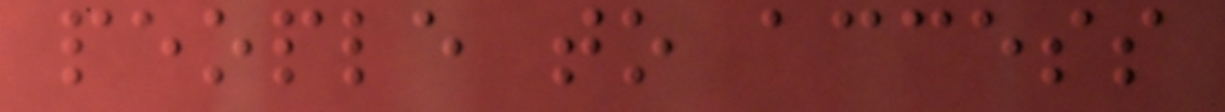people to access
